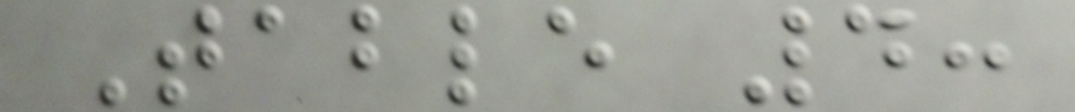Table 4:
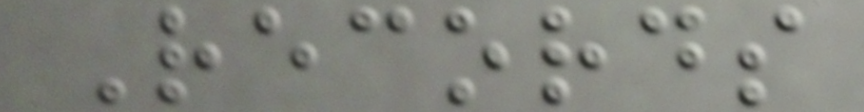Records
